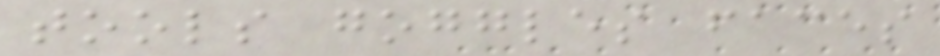tools goggles faces
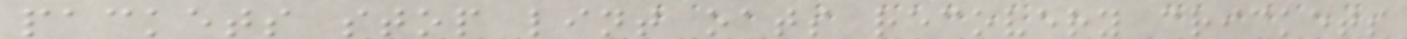packets stop lint oats recovery crickets
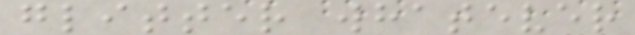glitter whatever
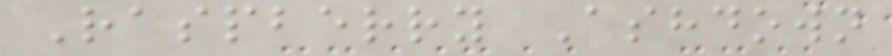Raspberry Ashdown
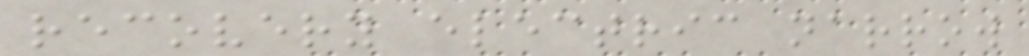recovery electric narrow
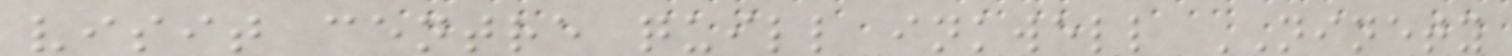visit centre quill inkwell NINETY
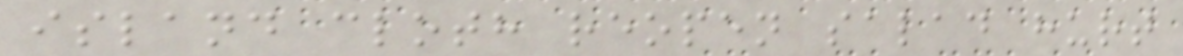island cloth reopen salad hurt
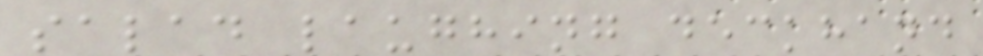salad laughing deckhand
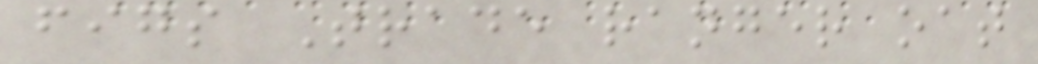figs Trade ranger oat
